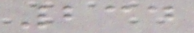234
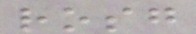rosg
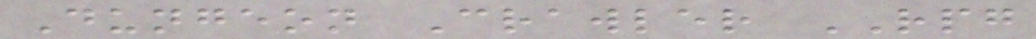Dungeon Crawler RPG
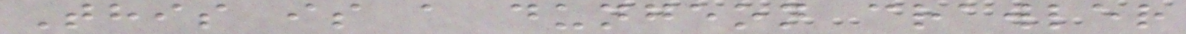This is a dungeon crawler
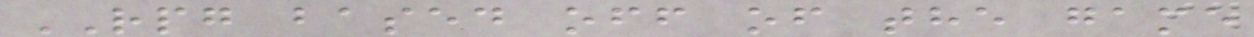RPG based off of the game
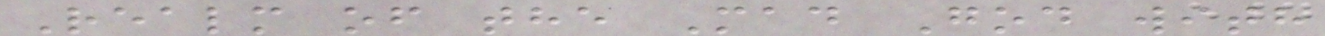Realm of the Mad God with
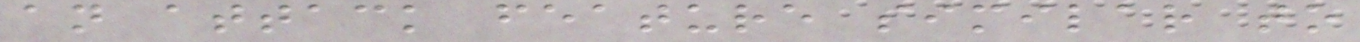an attack feature similar to
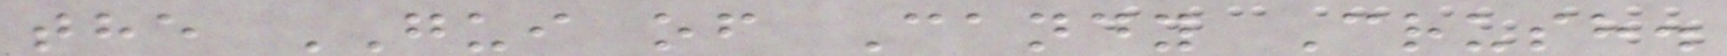the GUI of Candy Crush.
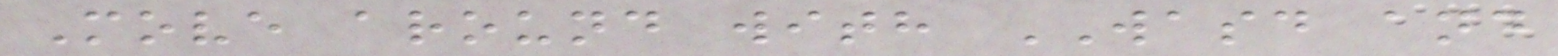Move around with WASD and
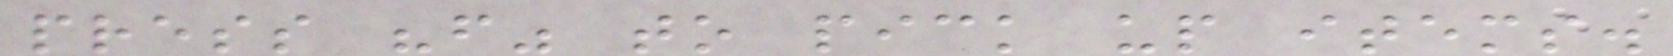press "f" to pick up items.
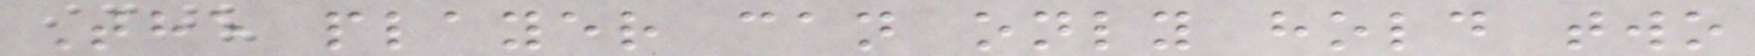The player can only hold two
